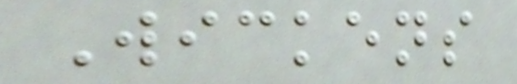Wickens
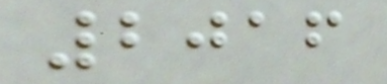2016
